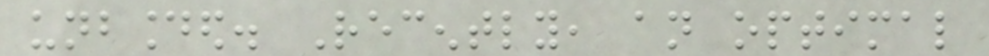unbounded. Recently, an optimal
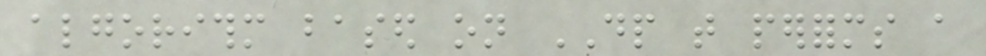algorithm based on DP that performs a
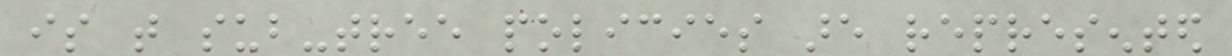is that sub-tree policies are represented
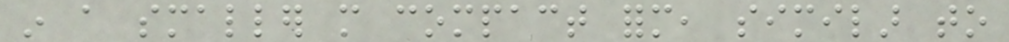in a smaller more compact form, similar to
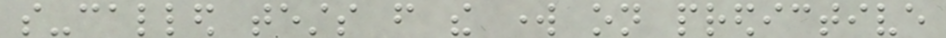so-called tests from the work on predictive
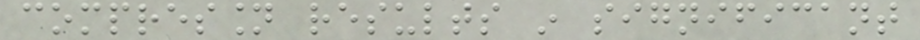compression results in significant
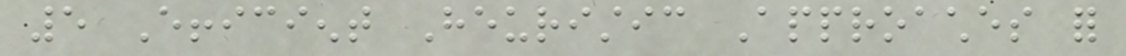5 Efficient Heuristic Approaches for
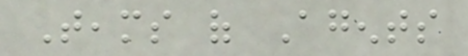Teams of Agents
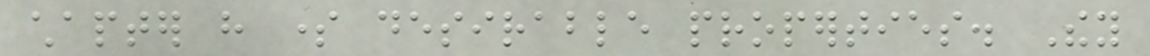chapter have some desirable properties. They
